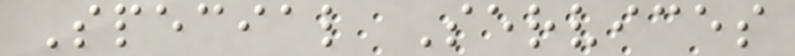Special Services
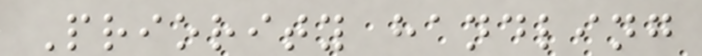Priority handling
